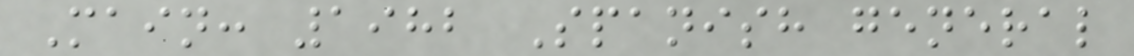Main: 1982 Spanish general
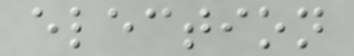election
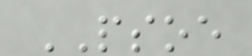PSOE
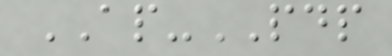AP-PDP
